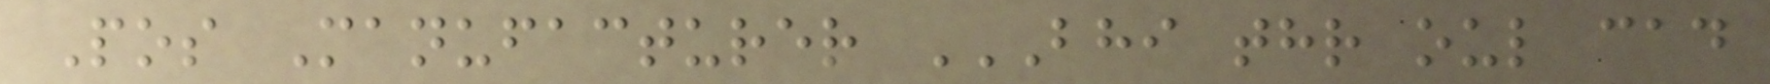Pos Manufacturer BHI THR OUL CAD
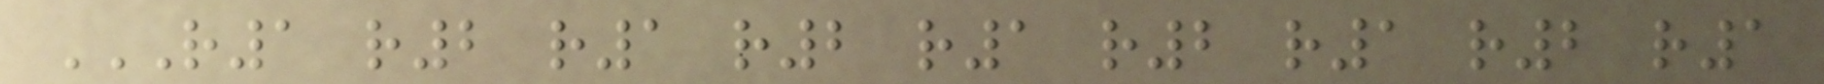R1 R2 R1 R2 R1 R2 R1 R2 R1
